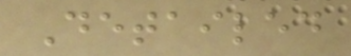Detailed
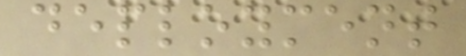deployment
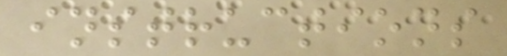instructions
